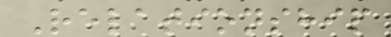Relationship
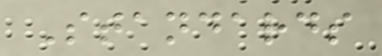Standards
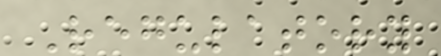Regulatory
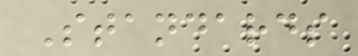Standards
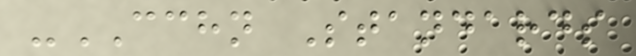-CCHN Standards
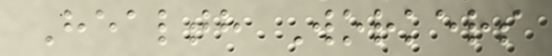Health Workers
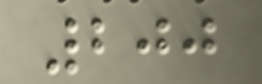200
